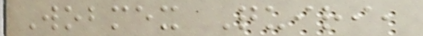Wobmex Quiri,
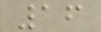16
